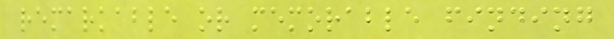remarkable or memorable finding
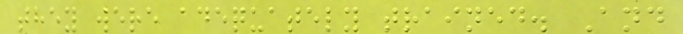they were adequately trained. And
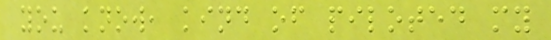you know, kind of piloted my
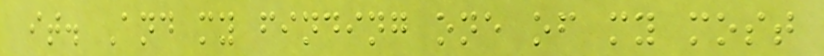it. And my finding one of my most
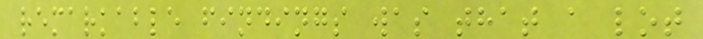remarkable findings was that a lot
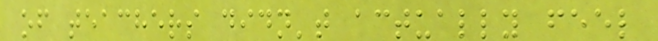of teachers didn't actually feel
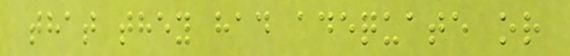that they had adequate or
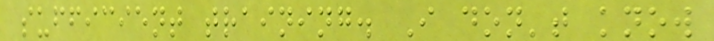sufficient training. I don't know
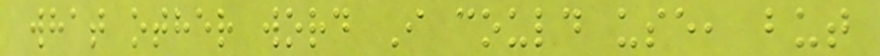what other word I could use, but
